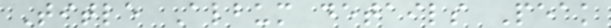Title Album details Peak
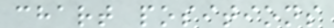chart positions
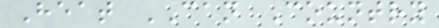Heat CAN Country
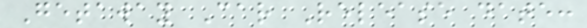Getaway Car Release date:
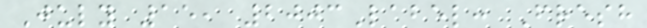July 15, 2003Label: Fresh
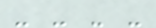- - - -
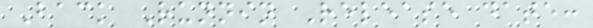Back Runnin Release date:
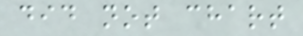did not chart
